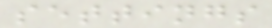settings
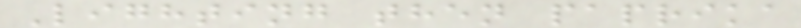Lighting then paprika
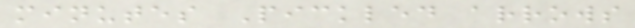minutes Pickled arrows
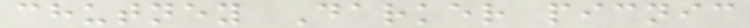chutney Darker picnic
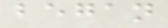began
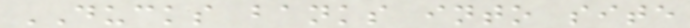DUCKS banks into site
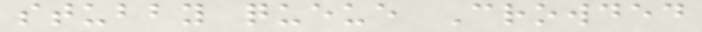stubby queue Crowded
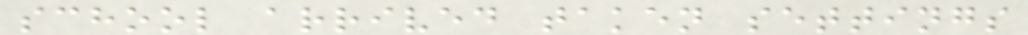school arrived taken settings
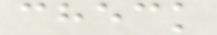check
